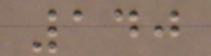140
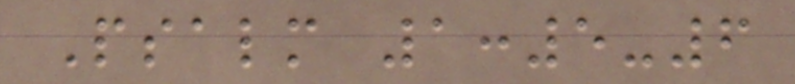Psalm 1:5-6
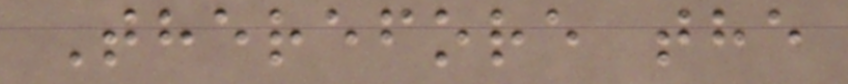Therefore the
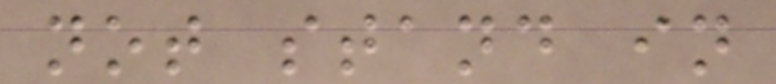not stand in
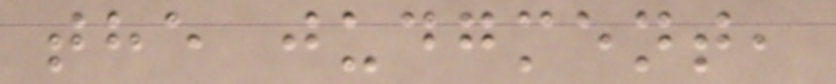the judgment,
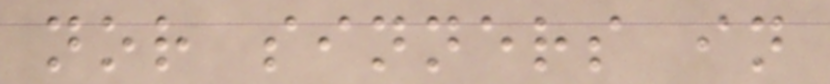nor sinners in
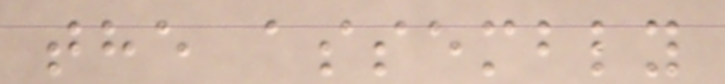the assembly
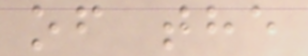of the
